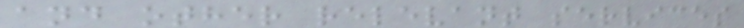and other relevant services
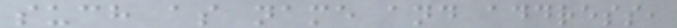such as name and address,
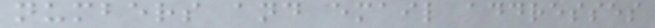numbers and email addresses
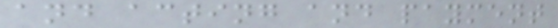and acting and payment
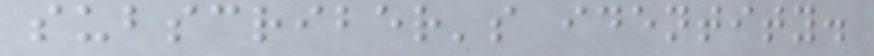subscriber's identity.
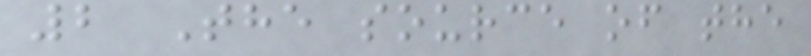2 The source of the
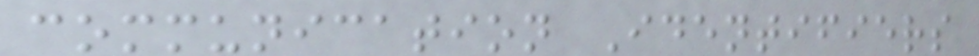communication Identifiers
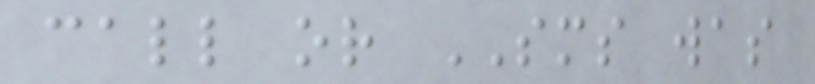call or SMS was
